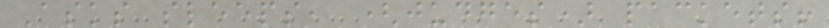Asks sleeps, (judges) packets!
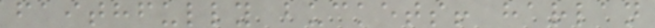faithfully buckets! harlan
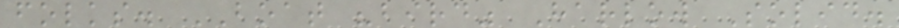folks. BOAT "bird" Harlow Solid.
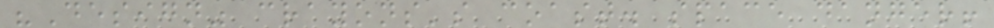"Design" crayons's coast. space danger!
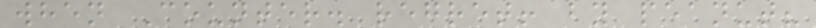when Counter. regret! by peanut?
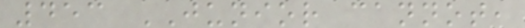453 JUNIOR cannot,
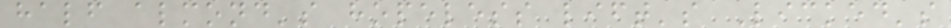half almond's hopeless lift's Licked's
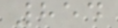854
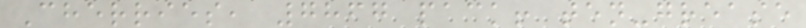Cherries, 7867 pack! ten-grease
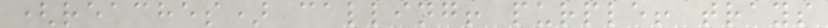(reaches) calling! purple! trays
